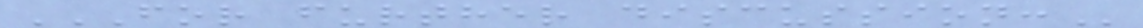FOR FURTHER DISCUSSION:
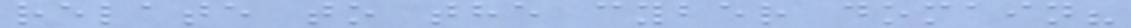relate to the cyber domain?
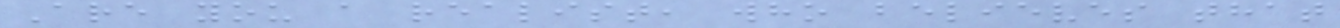Are you a realist, who believes that
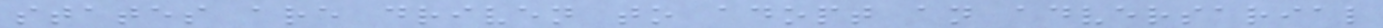states are driven to adopt an adversarial
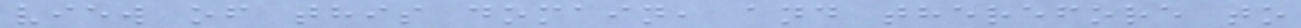view of this domain, and therefore to
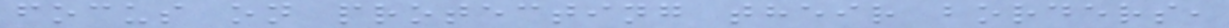focus on protecting their borders,
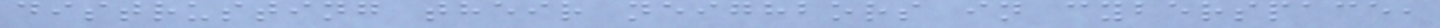distrusting their neighbors in cyberspace,
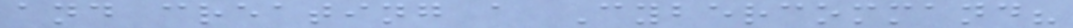and creating a Cybercommand?
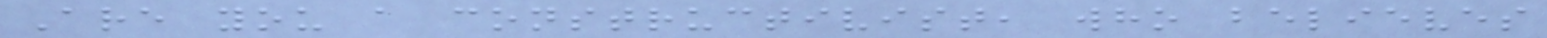Are you a constructivist, who believes
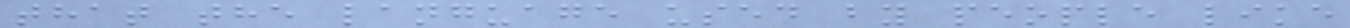that the language used by people like
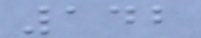142
